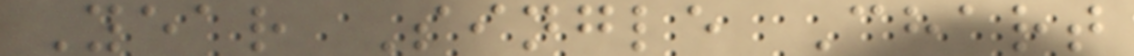Year Single Chart
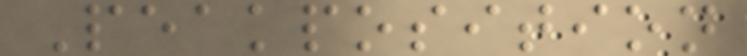Peakposition
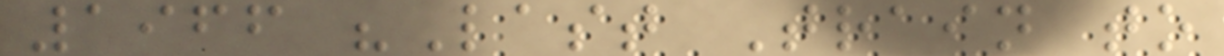1966 "Last Train to
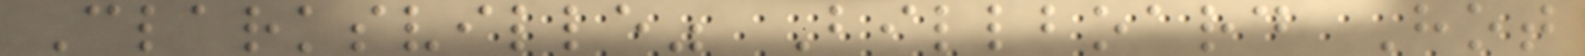Clarksville" Billboard Hot
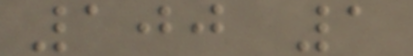100 1
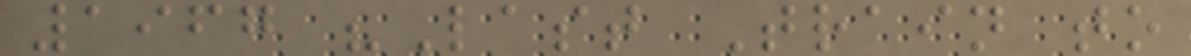1967 "Last Train to
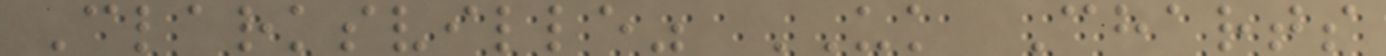Clarksville" UK Charts
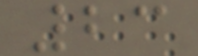23
